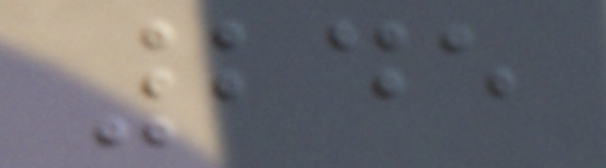245
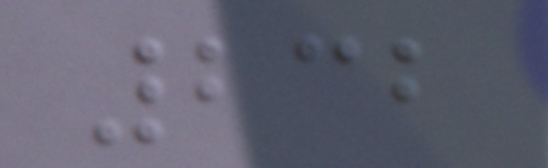232
